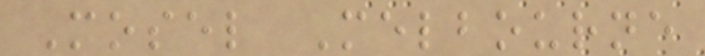Mosel Melbourne
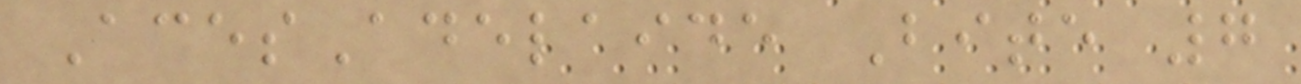AcesAdelaide Bite 7
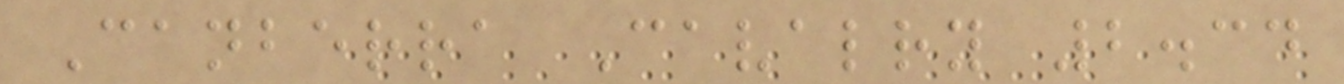Canberra Cavalry 2.34
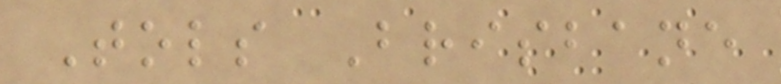Tols Brisbane
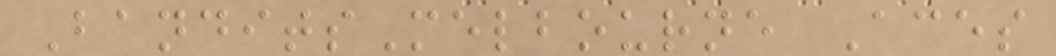BanditsMelbourne Aces
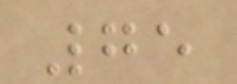75
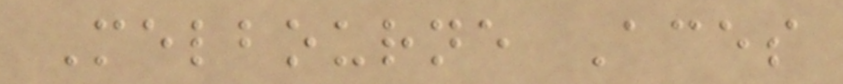Melbourne Aces
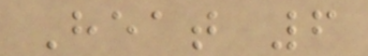Heat 6
